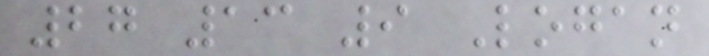27 13 9 Logan
